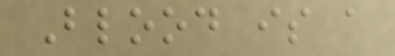Blood is a
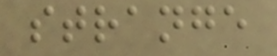strange
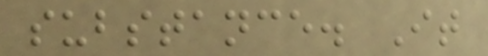substance. It
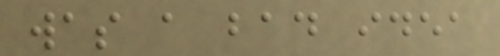was a bad idea
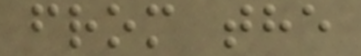from the
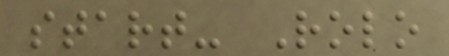start- Rolo
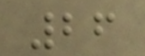26
